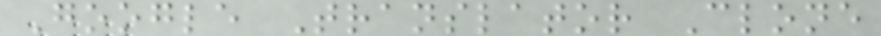Google Translator Clone
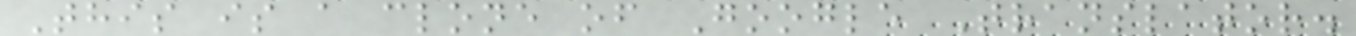This is a clone of Google Translator.
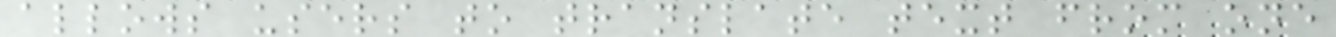allows users to translate text from one
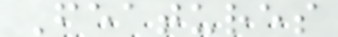Features
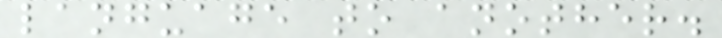language to another.
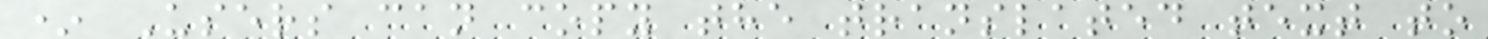* Users can copy the translated text to
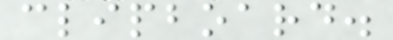clipboard.
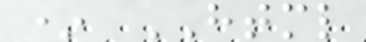* HTML
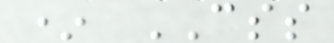* CSS
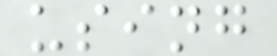using
